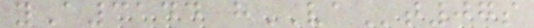yA3144 hVAt07s
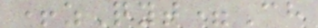+zQyt=Ch
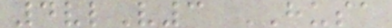4vlV3 HUSA
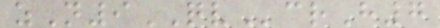zN9QVcrH7
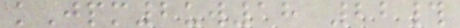kJpm2uw18 22#
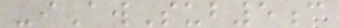-iAwSub5c
